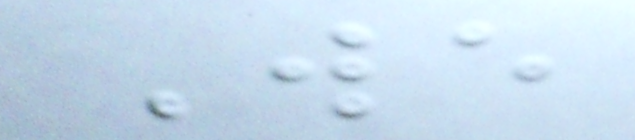We
